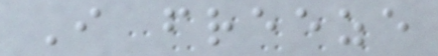I freeze
